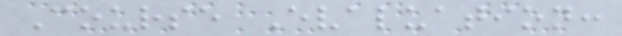Course Evaluation:
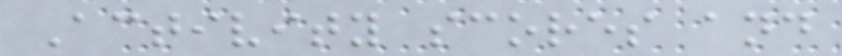Activity scores and
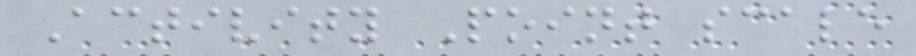Activity Point scale
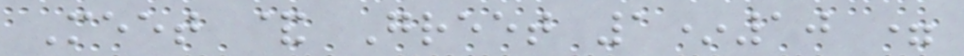Meet & Greet 1*10 =
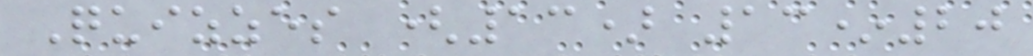Quizzes (13) 13*20
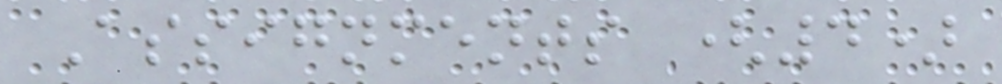Assignments (4)
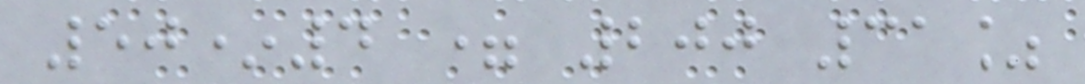50*4 = 200 31%
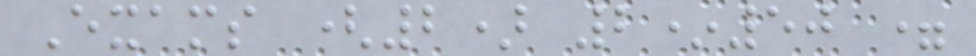Exams (2) 2*50 =
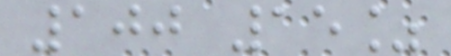100 15%
